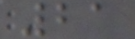21
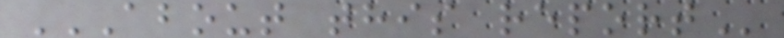ABOUT THIS REPORT
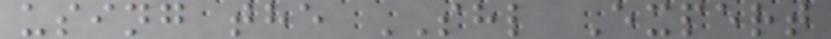using the SHL Expert
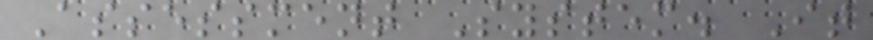Assessment System. It
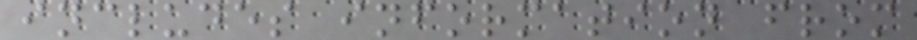includes information from
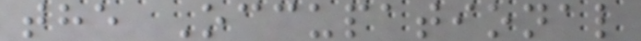the Occupational
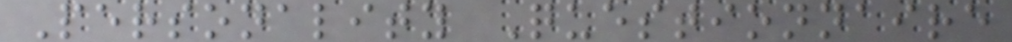Personality Questionnaire
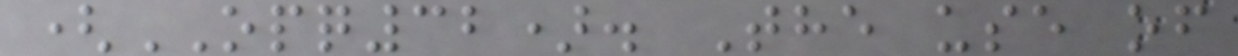(OPQ32). The use of
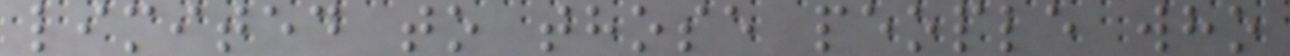limited to those people who
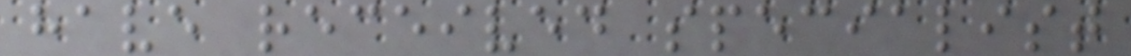have received specialist
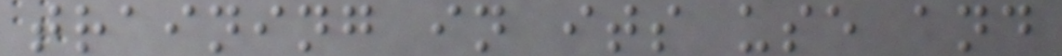training in its use and
